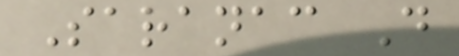Saranac D
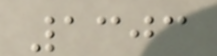1303
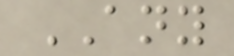ANY
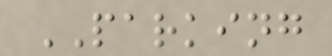PARKING
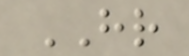HR
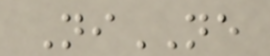NiNE
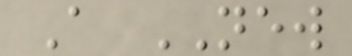A NEW
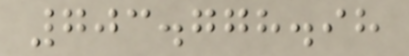703.778.98
